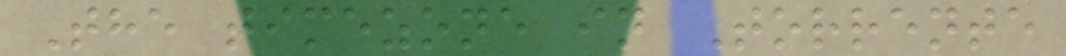The timezone in Torrente
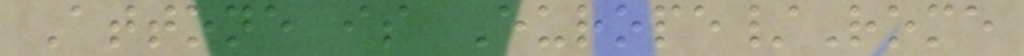Attone is Europe/Rome
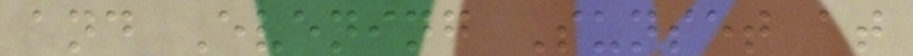and Evening Sunset at
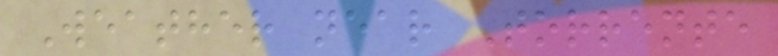Weather near Torrente
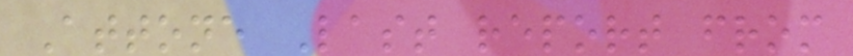Attone Last report from
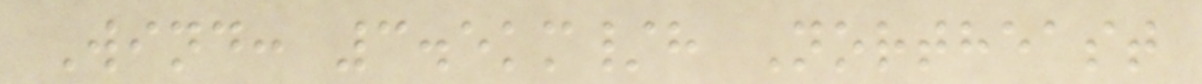Wind: 3.5km/h Northeast
